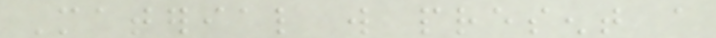Material will present a
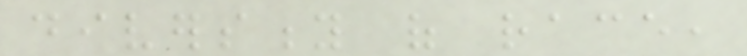diversity of race,
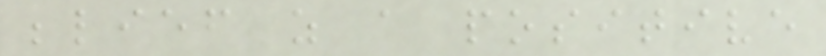belief as a positive
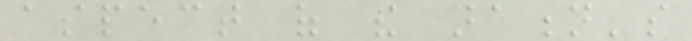aspect of the nation's
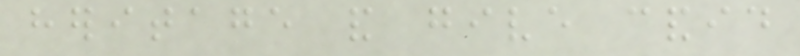heritage and give candid
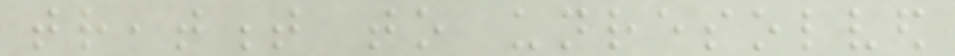treatment to unresolved
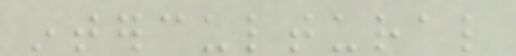intercultural
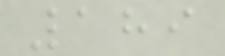189
